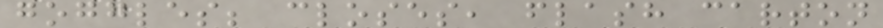goggles; closes, flash carton
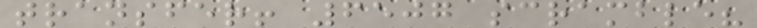transfer! 6507 scramble?
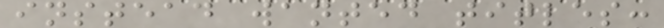instead wanted titles:
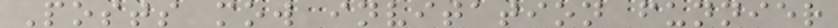Posts mow invitation funnier
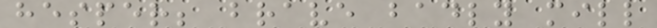hesper; brave badly mill
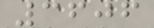3606
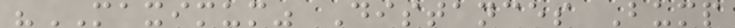"MAXIMUM" Distances Bump
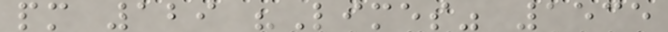pm 129 "Limes" 1535
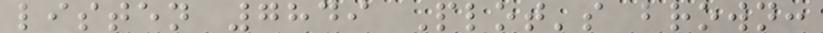listen 7849 Plot's brown:
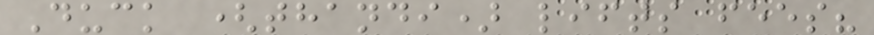Duck (thandi) lifts fees?
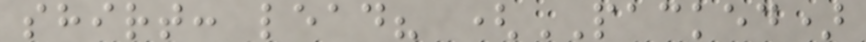shirt: lead? (PACKED)
